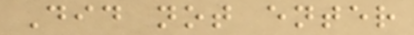Did not enter
